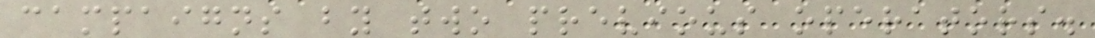campaigns by two previous operators.
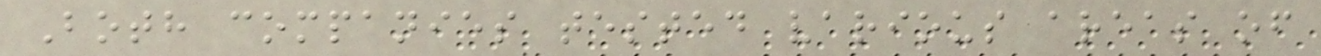Both companies tested various areas of
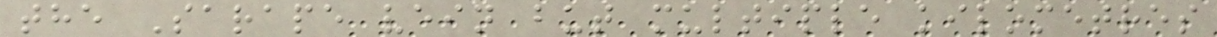the Sarape vein but multiple kilometres
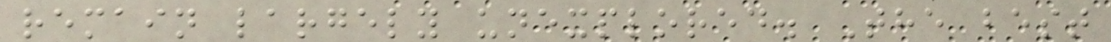remain largely unexplored. The best
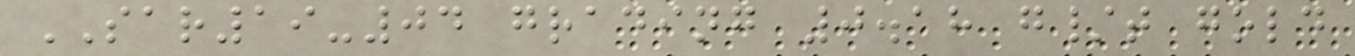SAR19-04 grading 0.18 g/t gold
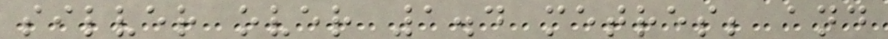silver over 1.4 metres; and
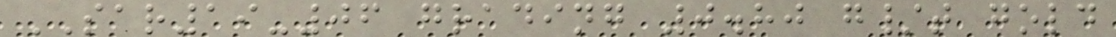SAR19-06 grading 0.80 g/t gold
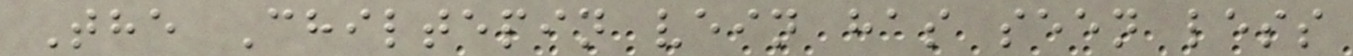The Chiltepin vein has seen less
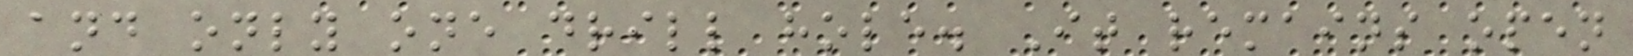and only one drill hole. It remains open
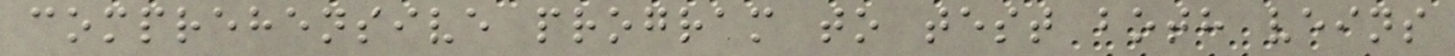comprehensive program to test both veins
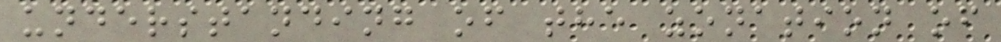understanding of the zonation of
